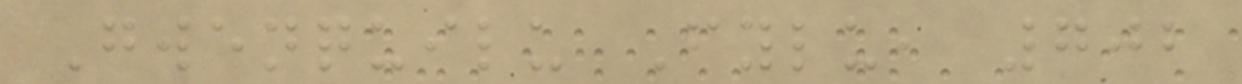Gwenquilu Fylu, 702
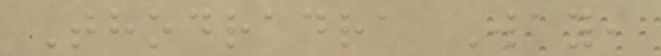Thodradra Way,
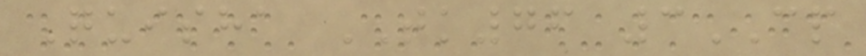Quisha TK76 3CP
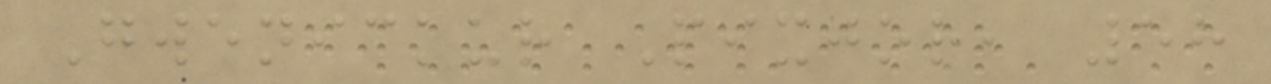Gwenickur Pixjor, 58
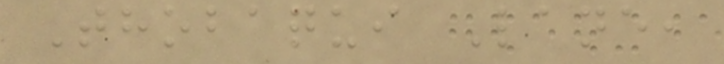Thobaqui Lane,
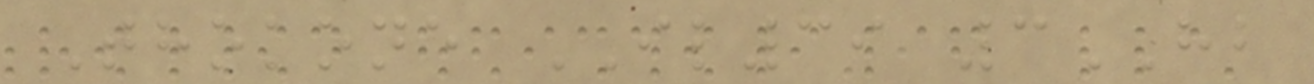Thokone IL39 3HB
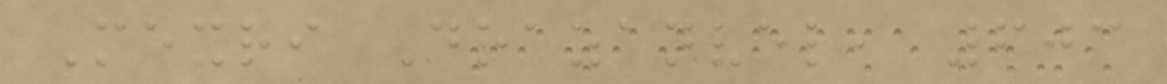Mexri Drazanvel, 603
